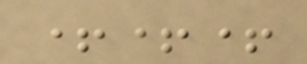+++
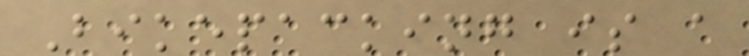Bikepacking is a
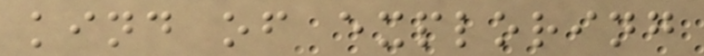kind of exploring
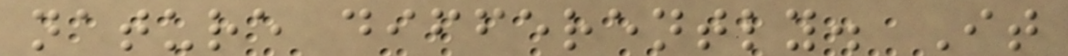nature differently. It
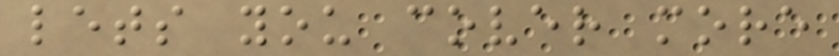lets you cover more
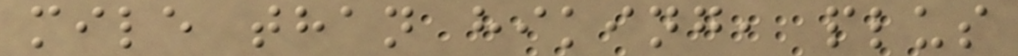mile than hiking, plus
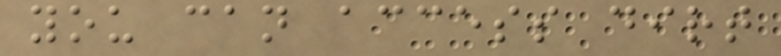you can access dirt
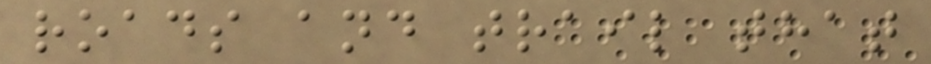roads and trail that
